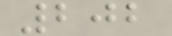202
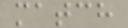match
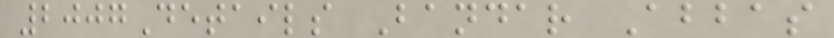2007Details Bandar Abbas
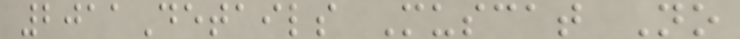2011Details Muscat No
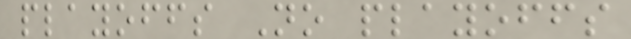playoffs No playoffs
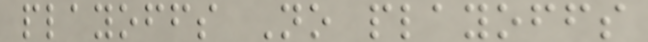playoffs No playoffs
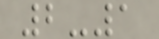2-1
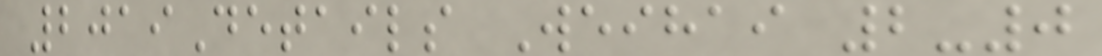2019Details Weihai 2-0
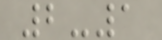2-1
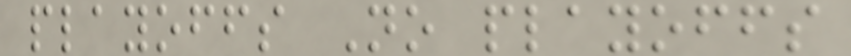playoffs No playoffs
